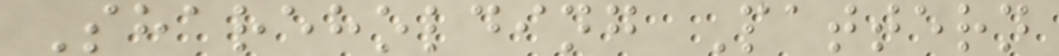Shareholding Pattern
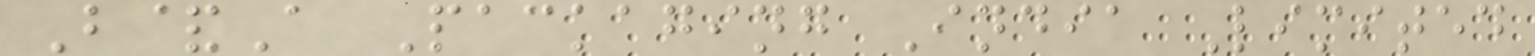B&A Packaging India Limited
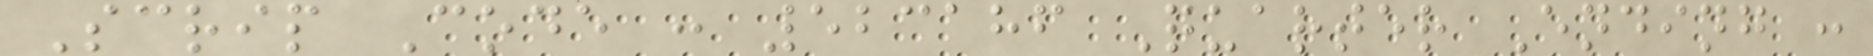Scrip Code : 523186 Quarter Ending :
